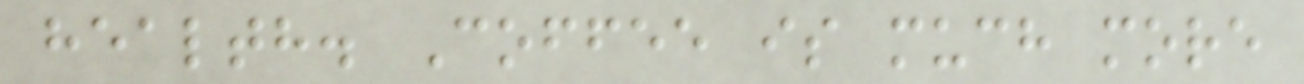health. Coffee is much more
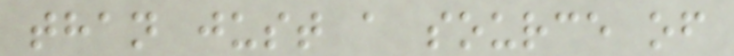than just a source of
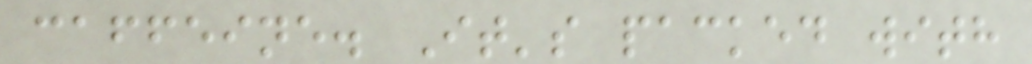caffeine. It's packed with
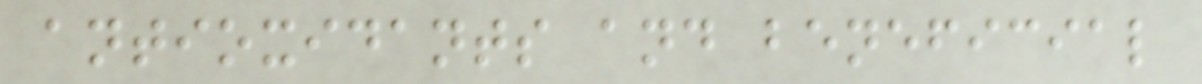antioxidants and beneficial
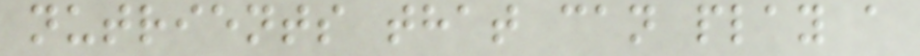nutrients that can play a
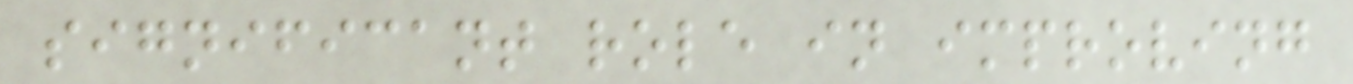significant role in improving
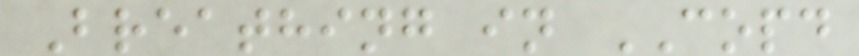Breathing in COPD
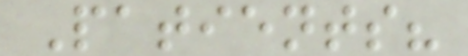Patients?
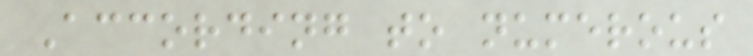According to numerous
